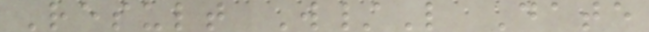Result W/L Date
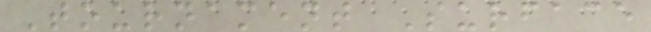Tournament Surface
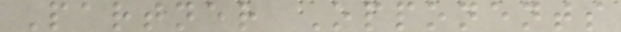Partner Opponents
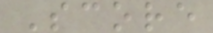Score
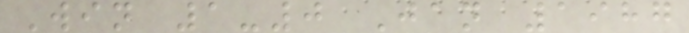Win 1-0 Jan 1987
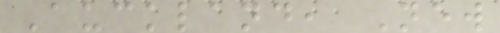Auckland, New
